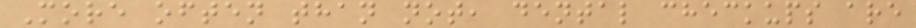More often than not, dental checkups are
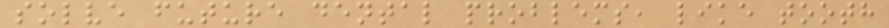solve future dental problems, like tooth
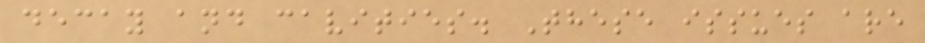decay and cavities. These issues are
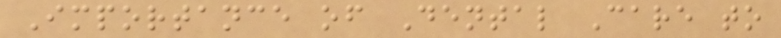Importance of Dental Care to
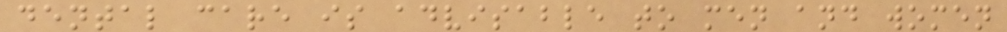dental care is advisable to men and women
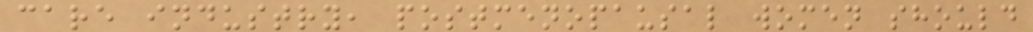care industry, postmenopausal women should
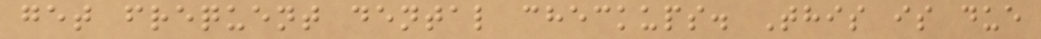get frequent dental checkups. This is due
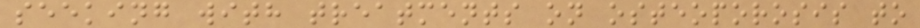seeking with treatments on osteoporosis to
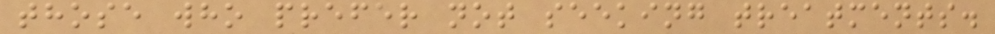those who prefer not seeking treatments.
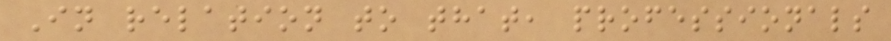In relation to that, professionals
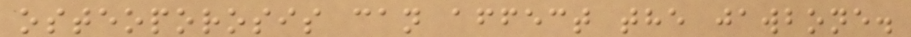osteoporosis can affect the jawbone.
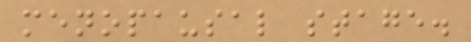menopausal stage.
